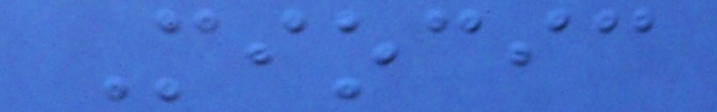Miocic
